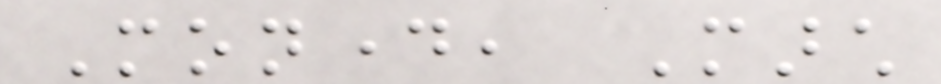Monday, March
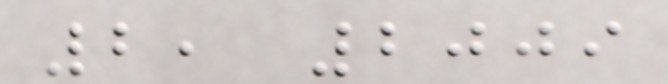2, 2009
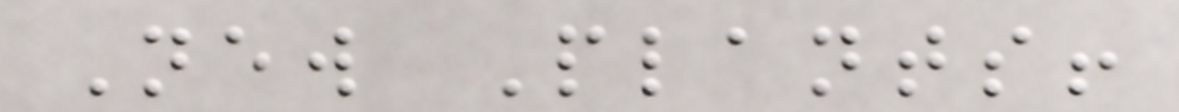New Plants!
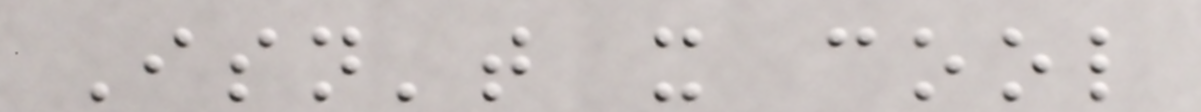Isn't it cool
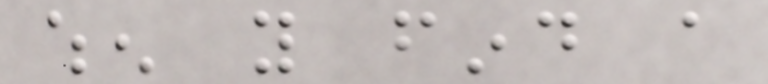when you find a
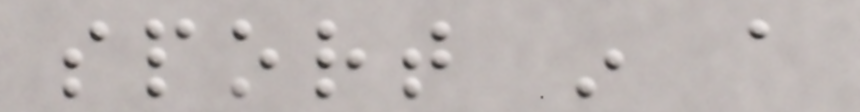sport in a
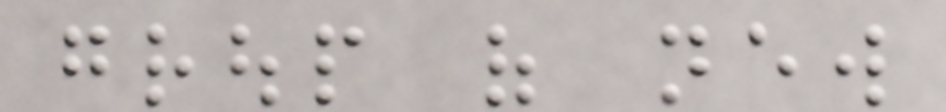group of new
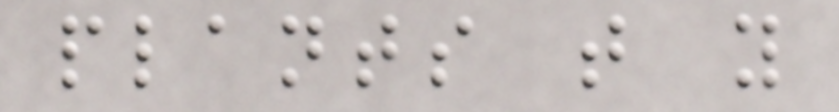plants that you
